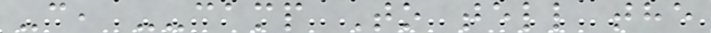-c, --camp To tell the
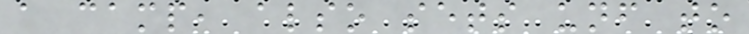a camp, also sets unf to
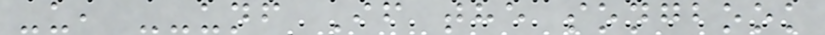-u, --unf If the songbook
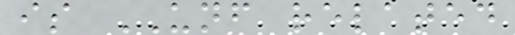is UNF related
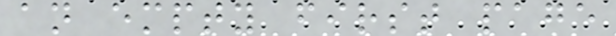an empty first page
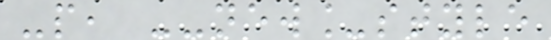-p, --new_style
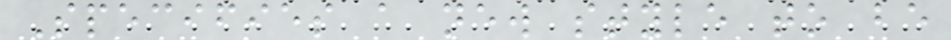Specifies a new style to be
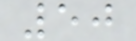50
